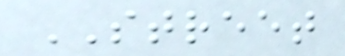STREET
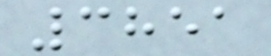3851
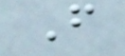F
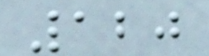120
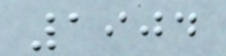1904
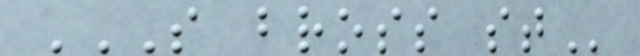S BROSS ST
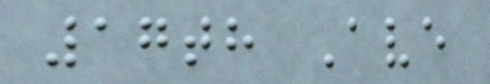17th Ave
